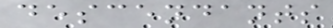descendants
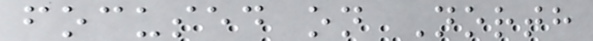focused on North
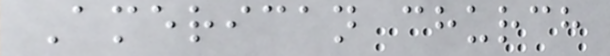American church
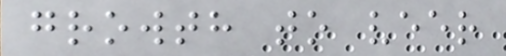growth to veer
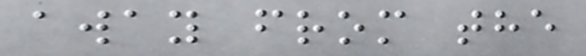away from the
